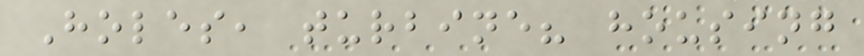Holes, turbine? housing
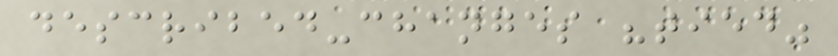described-changes "tied"
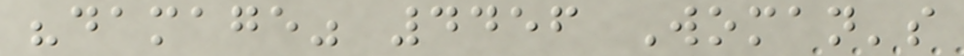"damage" 4456 Woman's
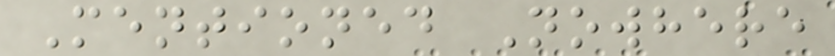Mentioned Nowhere
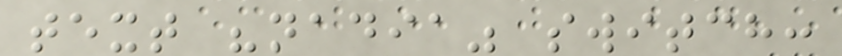text "nadia" switch:
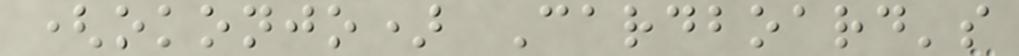(okonjo) Cardboard's
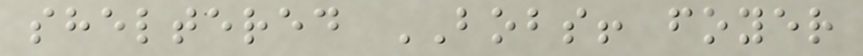sheltered BOBS! foyer
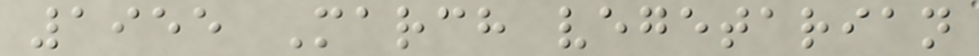1955 March vegetarian
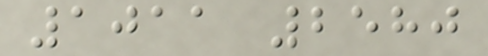1011 2580
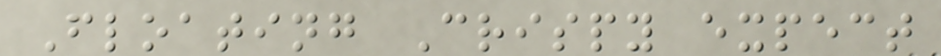Floating Crispy expect
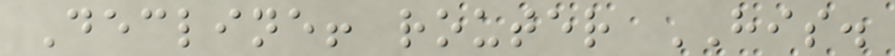Decline! router HIS.
